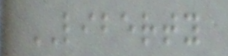LIBERTY
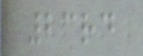23rd
